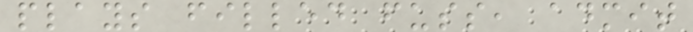plays filled fuss, admit
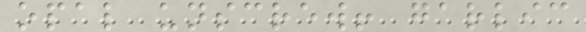opal unscrew! garlic
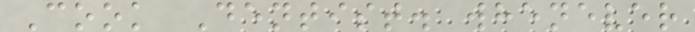Cook Dentist. whenever
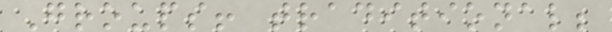Groups! traditional;
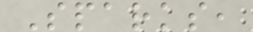Sparks,
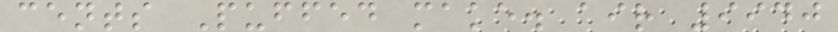cents Puffed make. air 9940
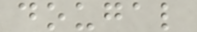dougal
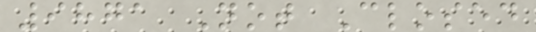9871 Not Closed
